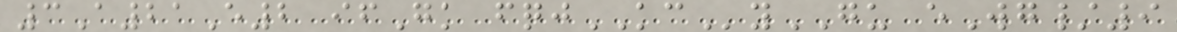3A21E2 ifGk fqjKCyGU eWg/9
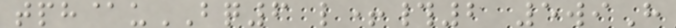tph@uBQ6 l+#2 5wiH
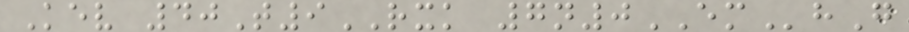Kev 40T9RXK 7n0EMhG
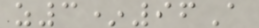z3*96A
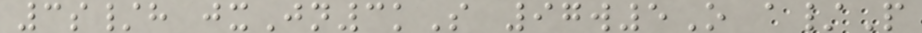3s/h jxJn3kS 97w5O a/P
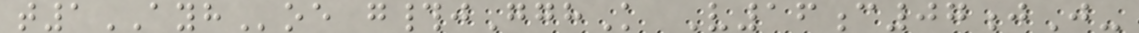t1AYHoe g#jGghK V16c07jJ-
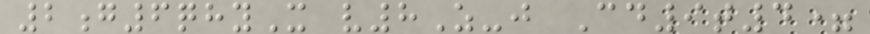2g6qhyX v8Z-j Cd9t4=
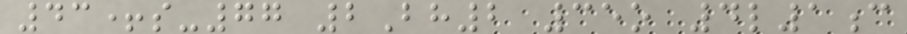43+s-77 2Bh2 35o 4l1c
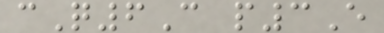cQ6C p3E
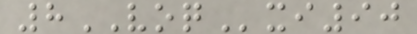8VOQxi90
